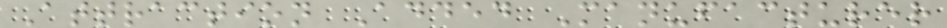Attraction Added Manufacturer
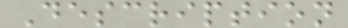Description
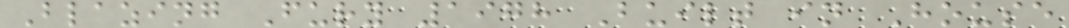Blazing Fury 1978 Built in House
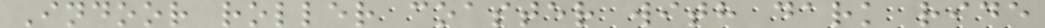Indoor roller coaster with dark ride
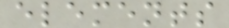elements
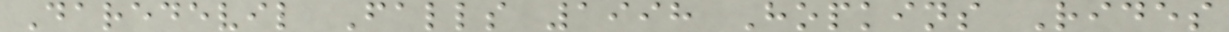Daredevil Falls 1998 Hopkins Rides
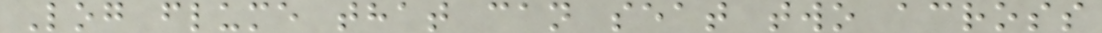Log flume that can seat two across
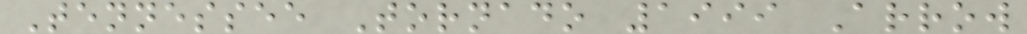Tennessee Tornado 1999 Arrow
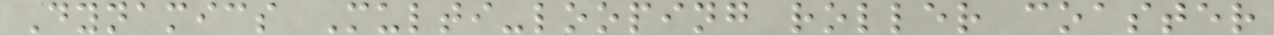Dynamics Multi-looping roller coaster
